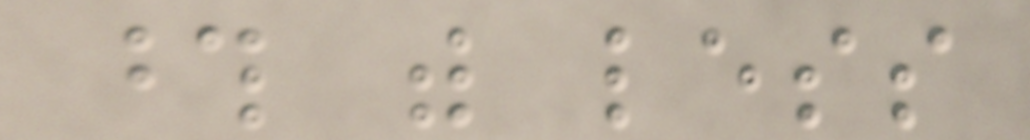those with less
